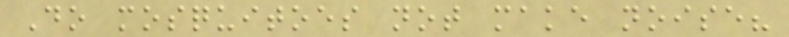Do mosquitoes not make noise?
